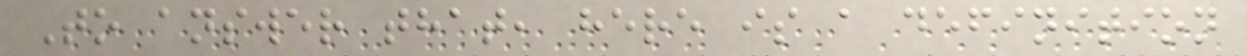To answer that, here is a definition
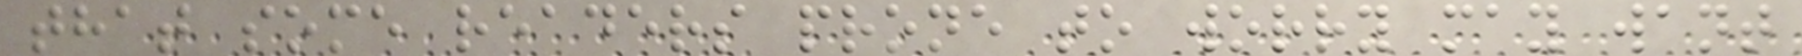that some readers prone to worry may want
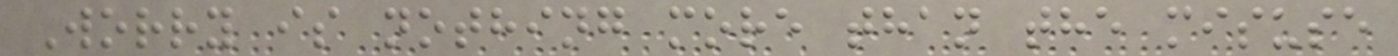Worry is nothing more than the misuse
